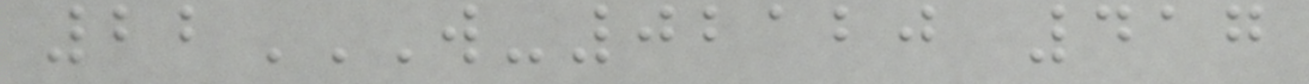22W-02120 417
